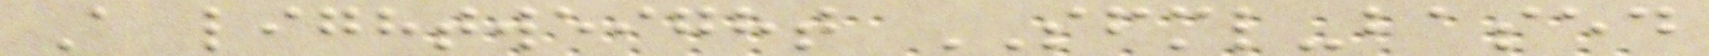A lightweight SFML-based
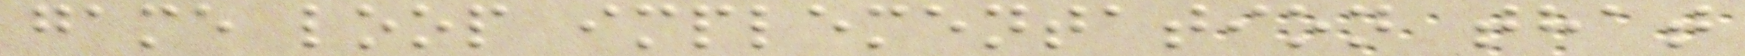game loop implementation that
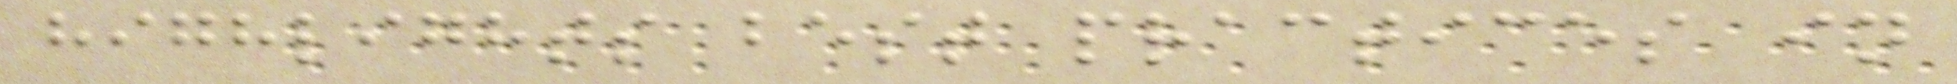highlights best practices in
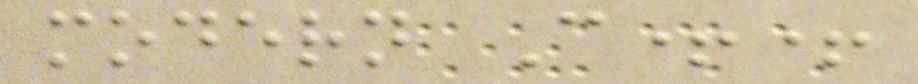modern C++
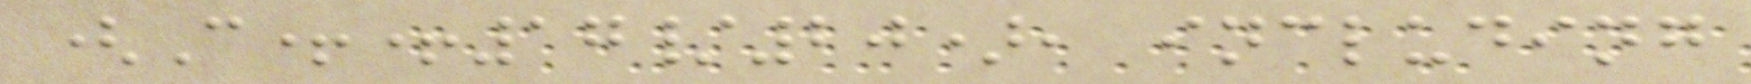(C++17/20), including
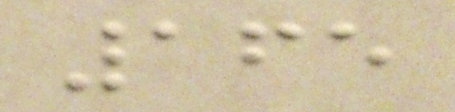165
